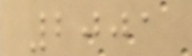2001
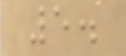5.
